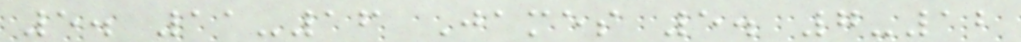5. 11-16 James 5. 7-12
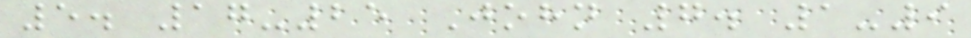5. 17-25 John 7. 1-9
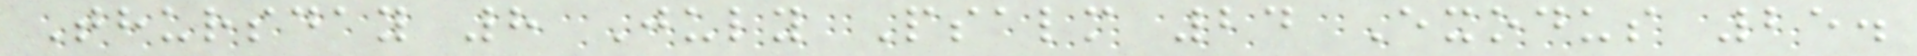Thursday 8 July Psalm 24 Exodus 25.
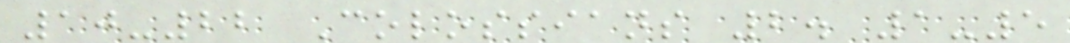10-22 Colossians 2. 1-5
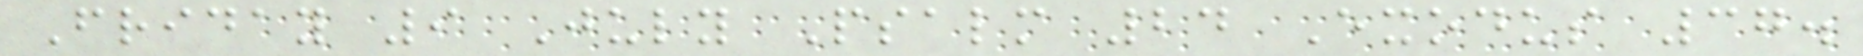Friday 9 July Psalm 24 Exodus 37.
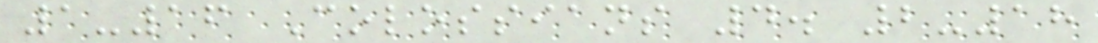1-16 Colossians 4. 2-18
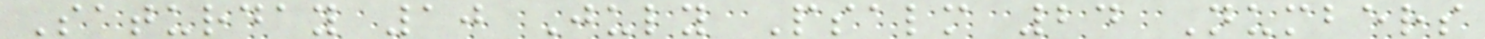Saturday 10 July Psalm 24 Numbers
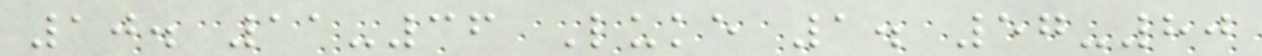10. 11-36 Luke 1. 57-80
